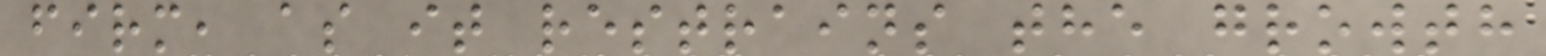firm, as it restrains the growth
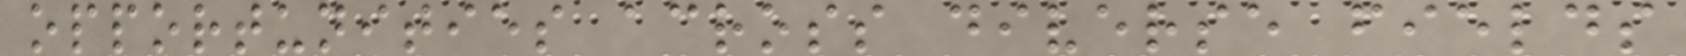opportunities across diverse fields
